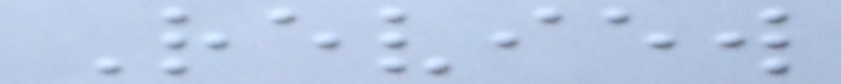Review
